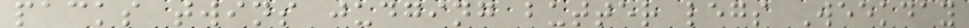packs twins judging butter legs Weekday
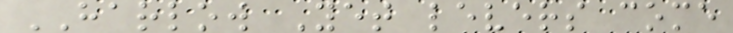HARLOW Yet levers come
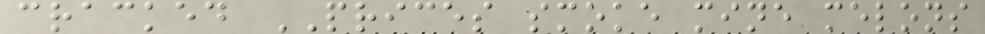cracked PRICES smoke mine melons
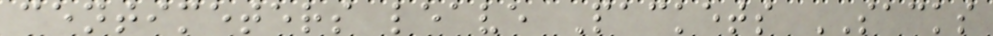centimeters leave Packets SACKS
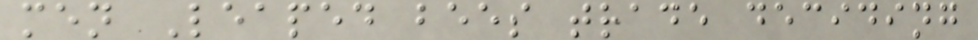men Leaped bees trade deciding
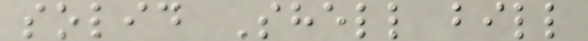solid Shell bill
